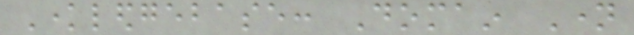Knowledgebase: Domain Name
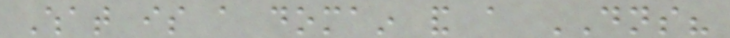What is a domain and a DNS?
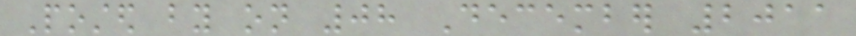Posted by on 08 December 2011
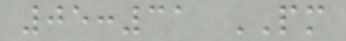05:31 PM
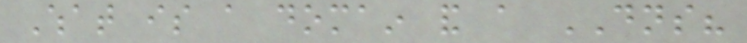What is a domain and a DNS?
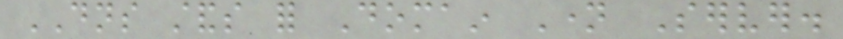DNS stands for Domain Name Server.
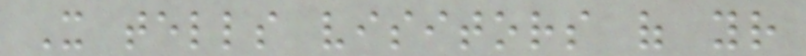It tells visitors of your
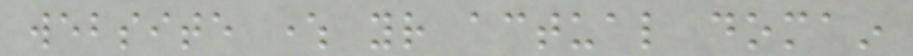website where your actual domain
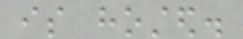is hosted.
